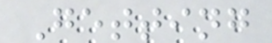Getting
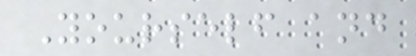Yourself and
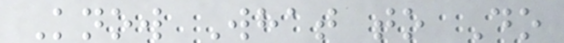Know What to Do
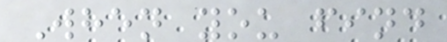When you find
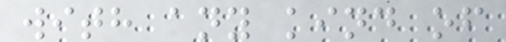with any kind of
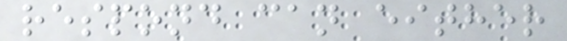respond can either
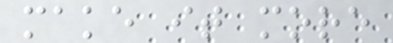make it more
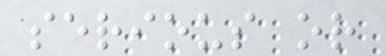serious or
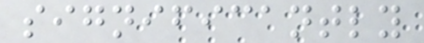significantly
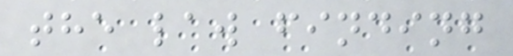the law finding
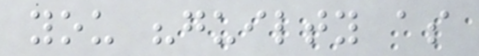you "guilty as
